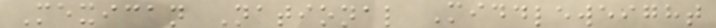Mexican National Middleweight
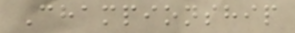Championship
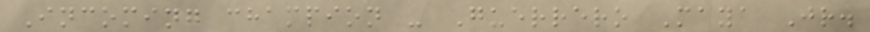Incoming champion - Guerrero Maya Jr.
